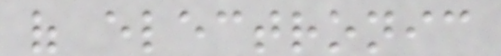of electronic
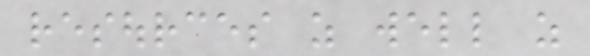resources as well as
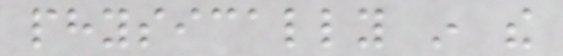physically in the
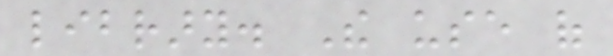library. The use of
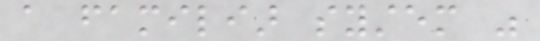a familiar system was
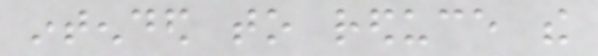intended to reduce the
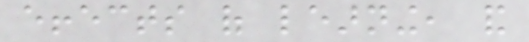effects of learning, and
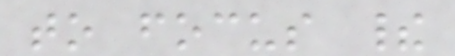to focus their
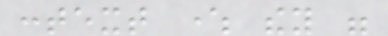context where they were
